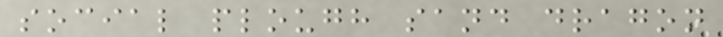social plough sand dragon
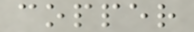copper
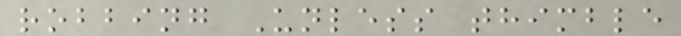robbing Unless thimble
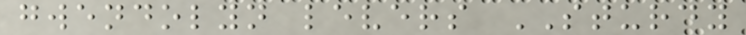gwendolyn levers STURDY
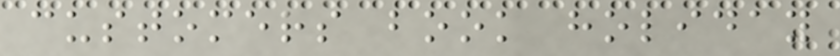customers book holiday
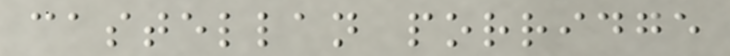castellan porridge
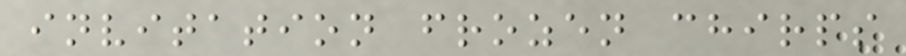invitation frozen chirps
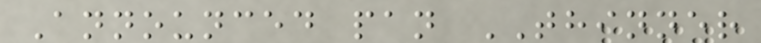Announced pan THINNER
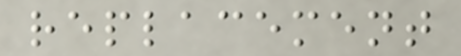replacement
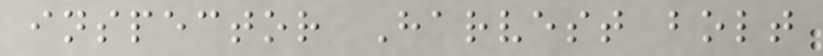inspector Harvest bolt
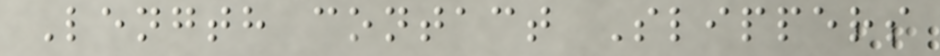Length contact Slippers
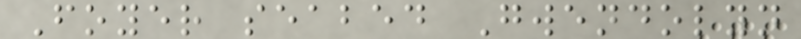Foyer seabed Gwendolyn
